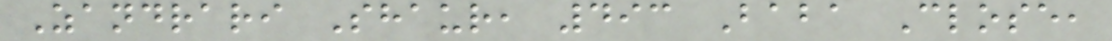Zandrari Shaur, 493 Baba Close,
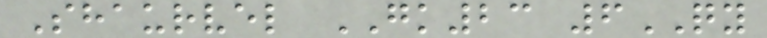Shaurvel GK23 6QY
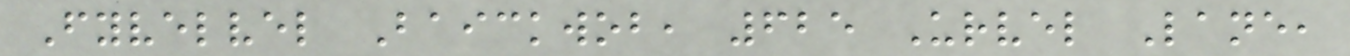Fyvelvel Baickwob, 625 Urvel Lane,
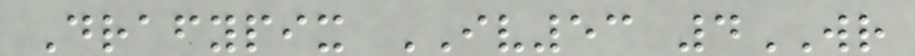Drafypix IV53 4WR
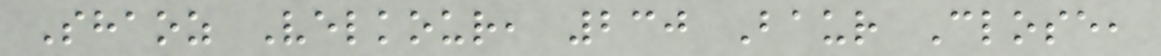Shaoz Velkour, 230 Baur Close,
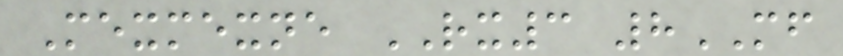Mexmexne RX3 8MF
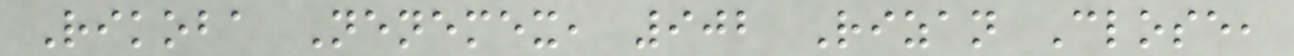Rikoba Nenemex, 902 Rizan Close,
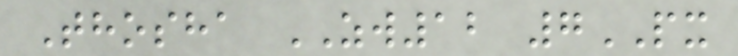Thosha ZW12 7PX
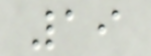19
